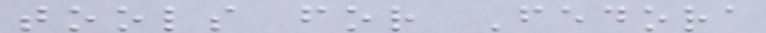tools for Fedora
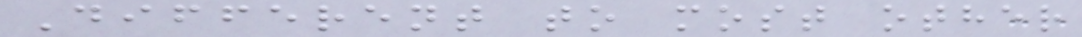Different to most other
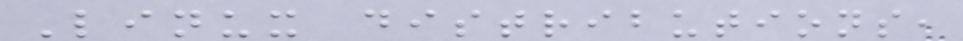Linux distributions,
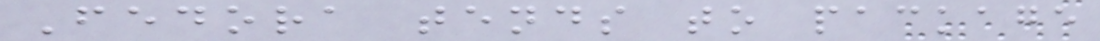Fedora tends to package
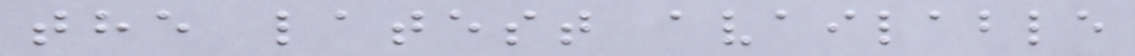the latest available
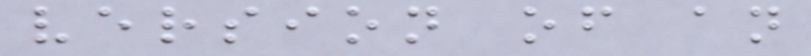version of an
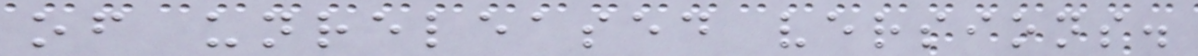of unreleased versions.
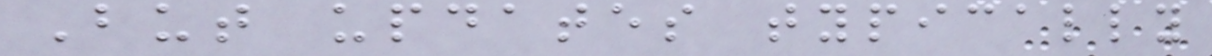But updates typically
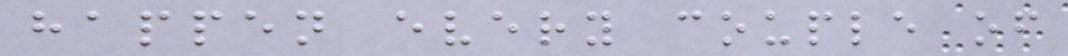happen every couple of
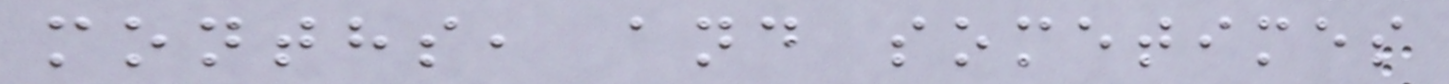months, and sometimes
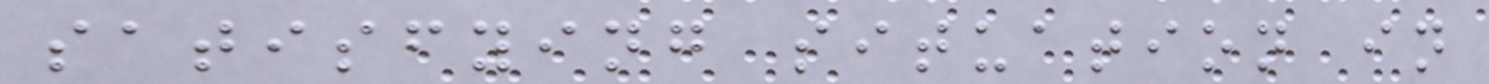satisfying situation in
